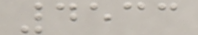4533
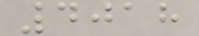4018
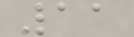11
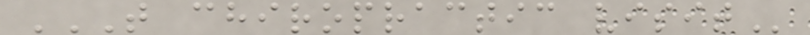T CHIROPRACTIC VISIT
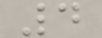4
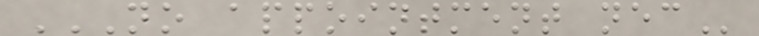NO APPOINTMENT NEC
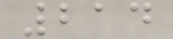214
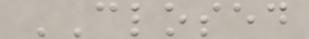CLOSED
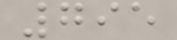795
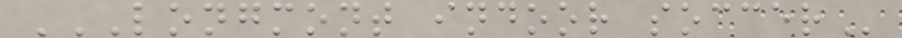LONGMONT INDOOR SOCCER
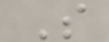S
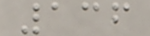136
